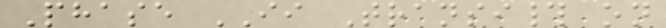Phase II Transi# on
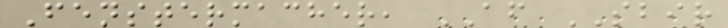Fenstermacher, AF SBIR
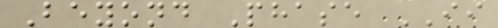Beyond Phase II
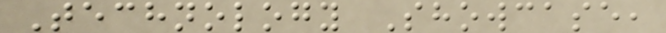Technology Showcase,
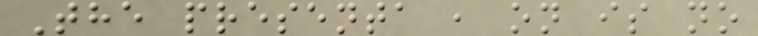The presenta , on is no
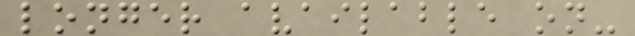longer available on-
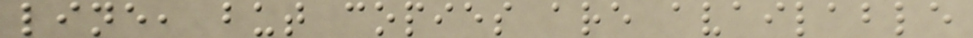line, but copies are available
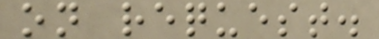on request.
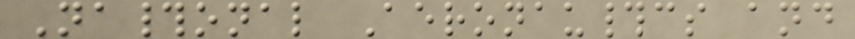Na#onal Aeronau#cs and
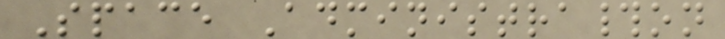Space Administra#on
